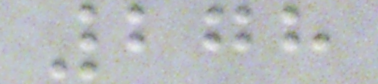278
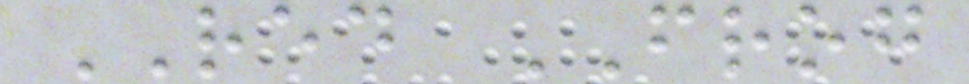RED FROG
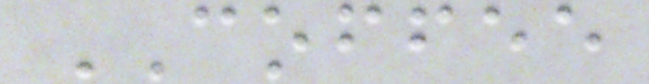COFFEE
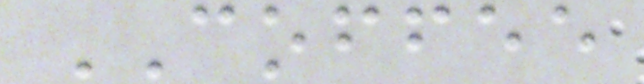COFFEE
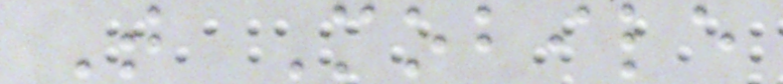T Mobile
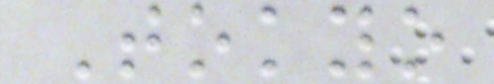Tokyo
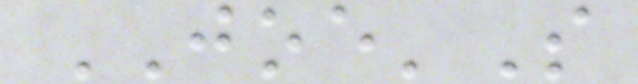JOE'S
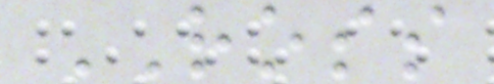ROSS
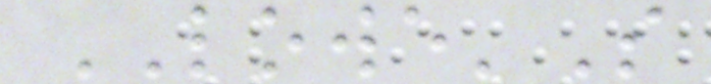LOWE'S
